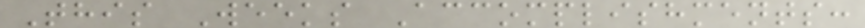This Weeks Accomplishments:
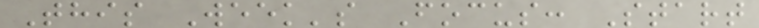This Week's Focus: Start
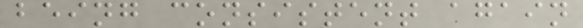being consistent again
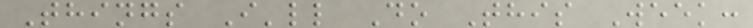Things I'll Do This Week:
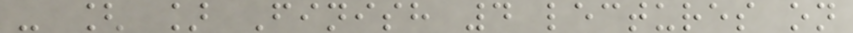- [ ] Finish 4 lectures on
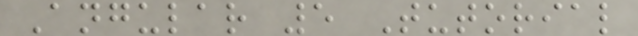Angular 5 Tutorial
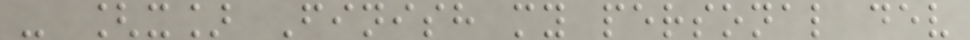- [x] Finish my personal dev
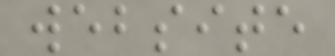website
